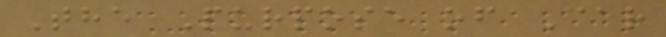The Purpose of Car
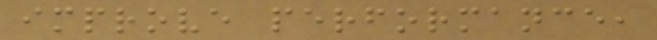improve performance,
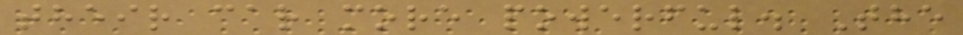their car more powerful. The
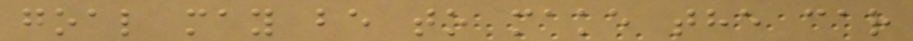goal may be to make the car
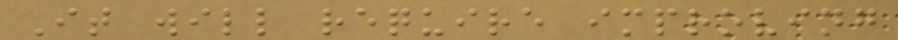It will require improving
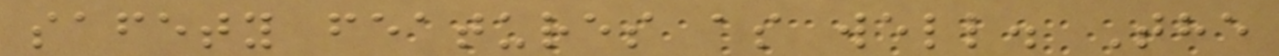safety features as well. The
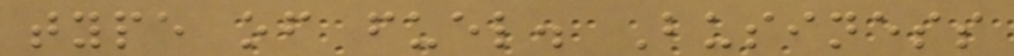type of fuel. Business
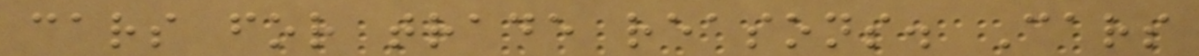cars for trade reasons. Cars
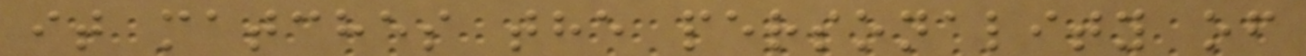it matches the personality of
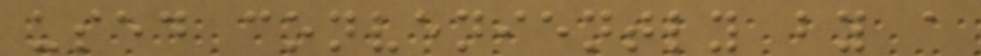used conveniently by a
